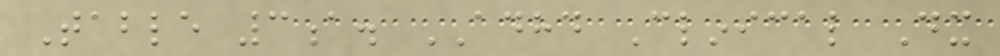Table 3a. ADHD Clinical Dx
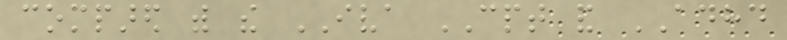compared with the IVA CPT and ADHD
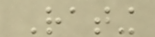Rating
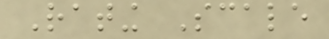Rating Scale
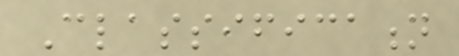Classification
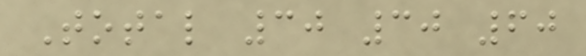Total 30 30 60
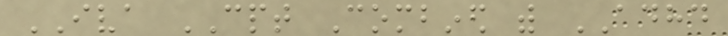IVA CPT Combined with ADHD
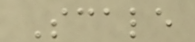Scale
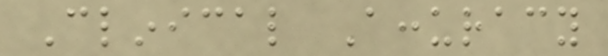Clinical Accuracy
